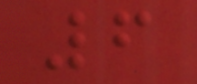6
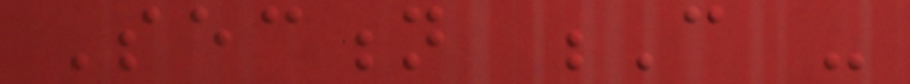Section C -
